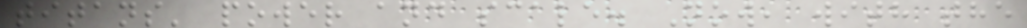titans' power and scale. Now, with the
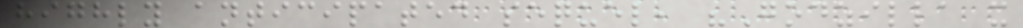highly anticipated sequel, "Godzilla x
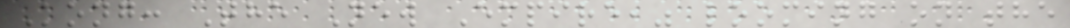Kong: The New Empire," looming on the
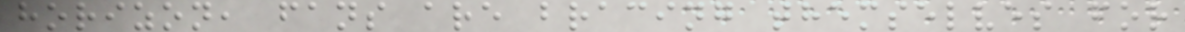horizon, fans are bracing themselves for
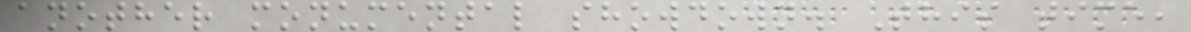another monumental showdown. This time,
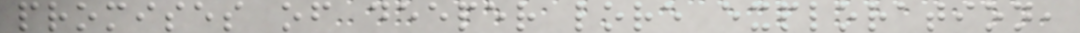promises of deeper lore exploration,
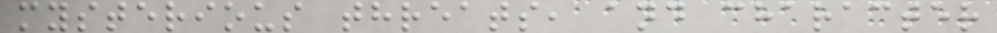mysterious threats, and character
